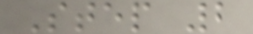Step 2
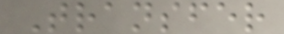Transfer
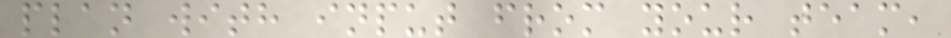plan with input from your team,
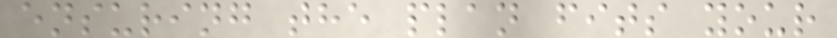ensuring the plan fits your
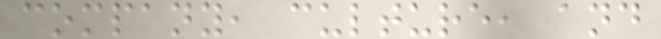company, culture, and
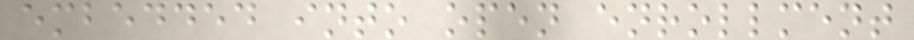embedded into open enrollment
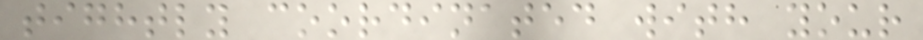tightly coordinated with your
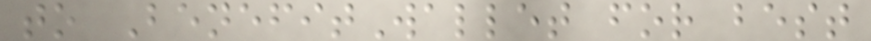to BenefitWallet for best
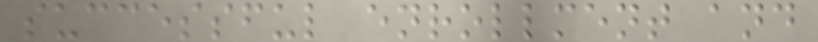successful enrollment and
